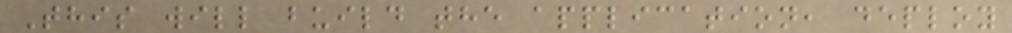This will build the application, deploy
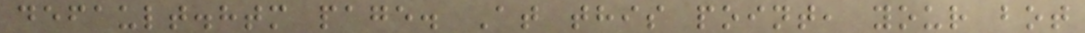default.htm page. At this point, your bot
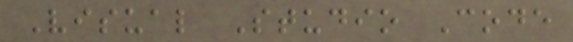Visual Studio Code
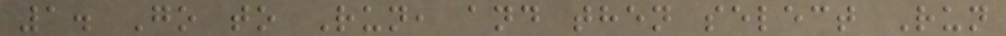1. Go to Run, and then select Run
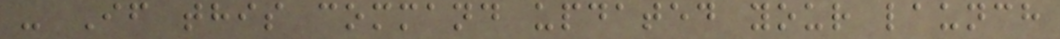- If this command updated your launch
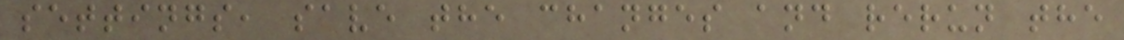settings, save the changes and rerun the
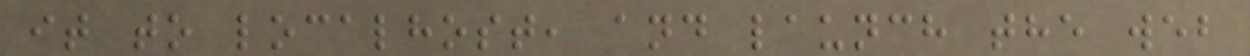it to localhost, and launch the web
